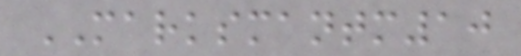MARKSMANTM10
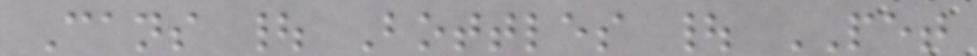Cans | Bottles | PET
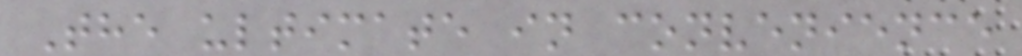The ultimate in convenience
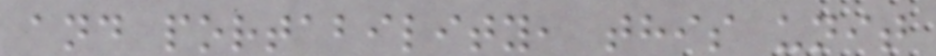and portability, this unit
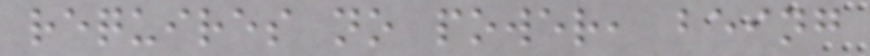requires no power, being
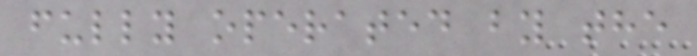fully operated by the
